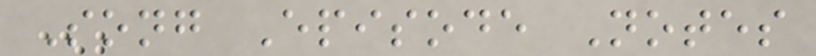Song Episode Notes
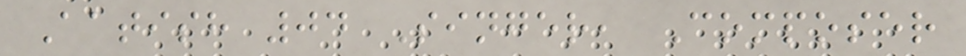Aatish 04 Singer, Composer
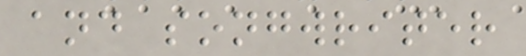and songwriter
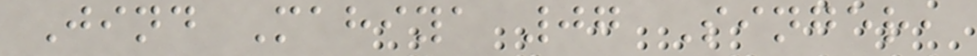Jind Mahiya 07 Singer,
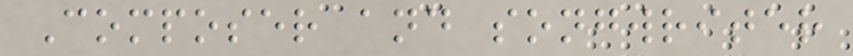Composer and songwriter
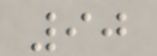90
